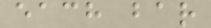each bar
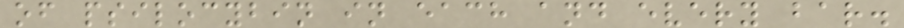of psilocybin in each and every bar.
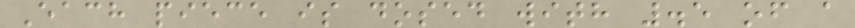Each piece is dosed with .5 of a
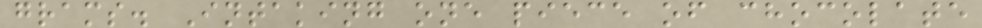grams. Intaking one piece of chocolate
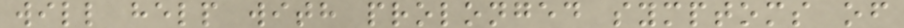will help with prolonged symptoms of
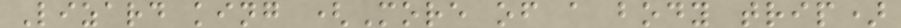Lizard king (More of a body trip)
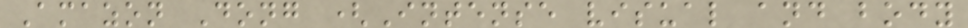Amazon Dong (Intense visual and body
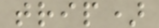trip)
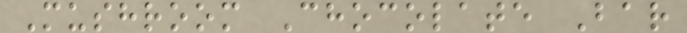Mushroom Chocolate Bar
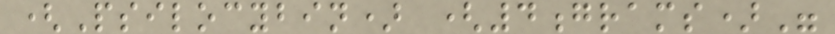(Psilocybin) (4grams)"
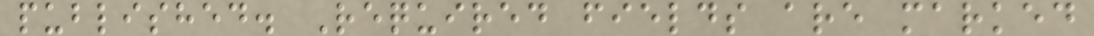published. Required fields are marked
